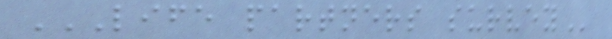LIFE PARTNERS SURVEY
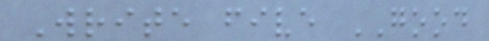Write five GOOD
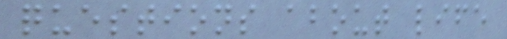questions about life
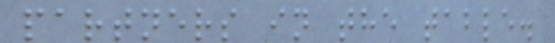partners in the table.
